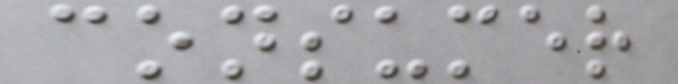consumer
